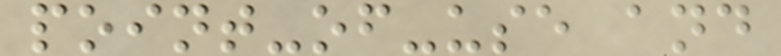point-of-use and
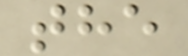the
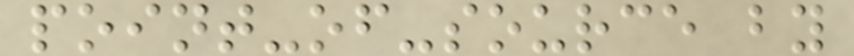point-of-source by
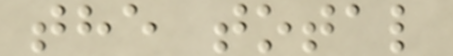the total
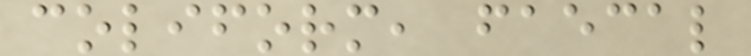coliform, faecal
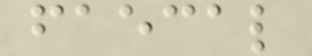faecal
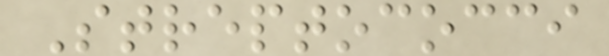Streptococci
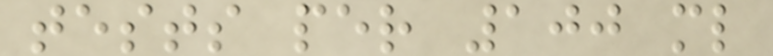tests per 100 ml
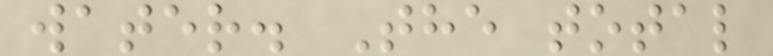water. The total
